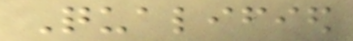Qualified
